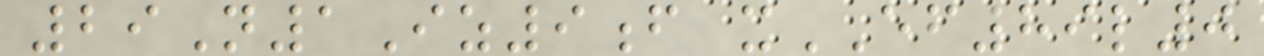29N1Iz9f xEF89l0
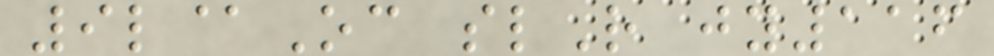9l@Oc slR jy116
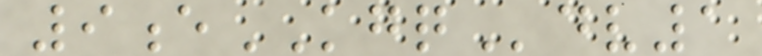9eKGQdv1
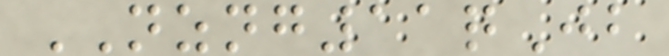NZNG11qJb
